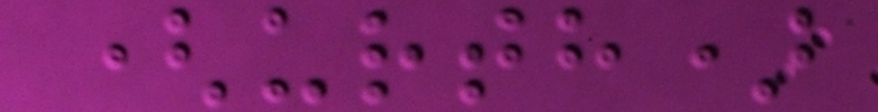(urth)
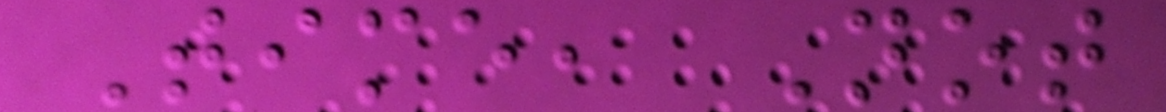Time, Not
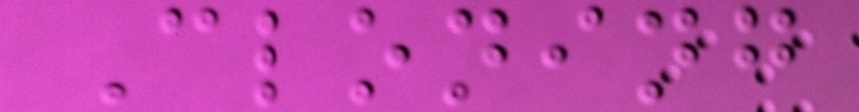Cloning
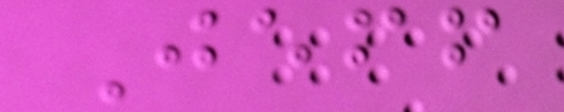Jeff
